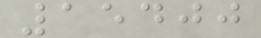15400
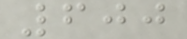600
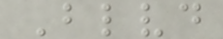Blvd
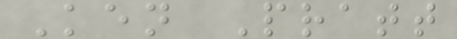Ken Pratt
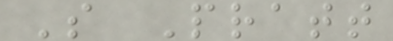S Pratt
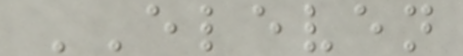ELEVEN
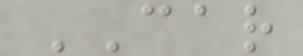CAR
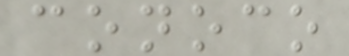conoco
